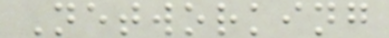Networking
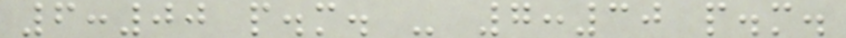6:00 p.m. - 7:30 p.m.
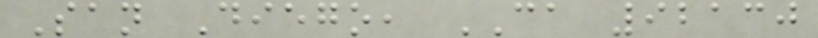San Diego, CA 92130
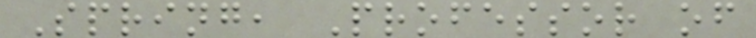Spring, Professor of
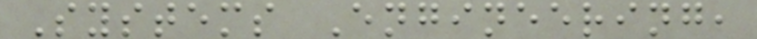Systems Engineering,
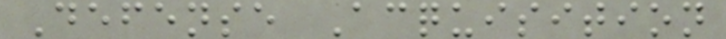Defense Acquisition
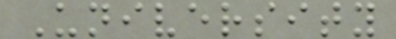University
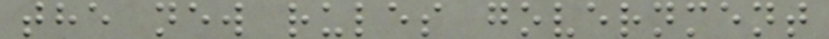the new rules government
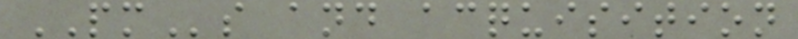PMs and acquisition
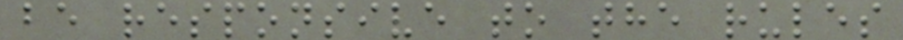be responsive to the rules
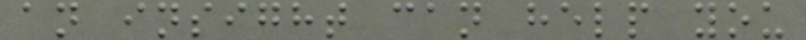an insight can help you
